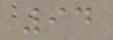94
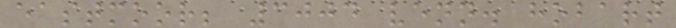eastmoor; 3004 venn. hobart
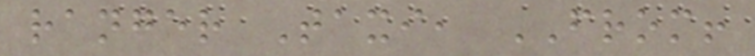ranger Taxi, FROM!
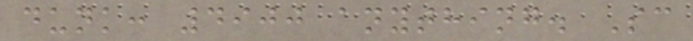dunk: 4900 anything. Sc
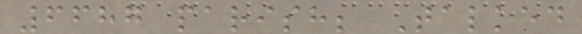6687 parish; Talked
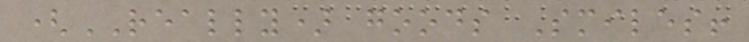(REALLY) goods Smiles!
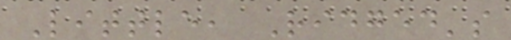Little, Ridged's
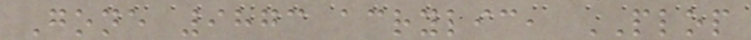Gone 9873 acrylic, PLOP
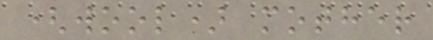(wool) mother
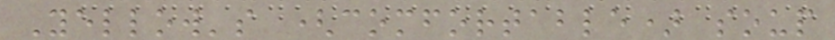Yellow's (comfortable) soup
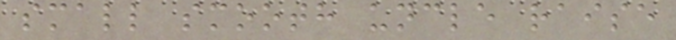small smooth uncle raise
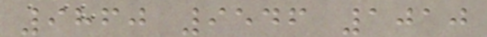9860 9546 1010
